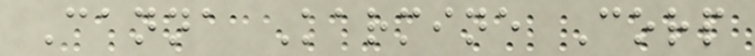Canna Karmine Corp
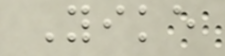Yike
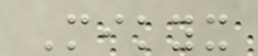Mikyx
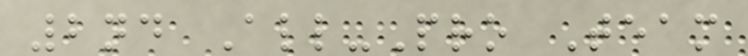2nd All-Pro Team
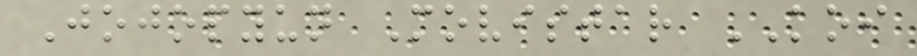Jojopyun Movistar KOI
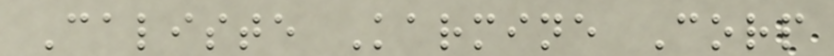Caliste Karmine Corp
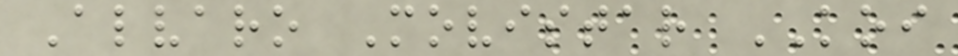Alvaro Movistar KOI
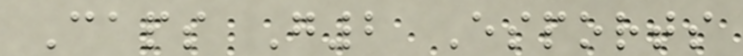Caps G2 Esports
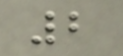2
